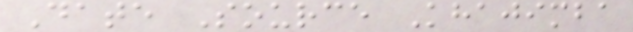Date Source Khajimba
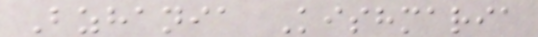Bzhania Kishmaria
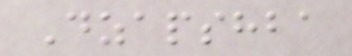Dzapshba
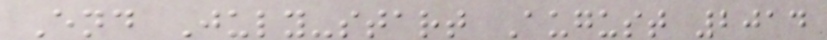End July-start August 2014
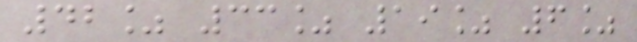42% 33% 19% 6%
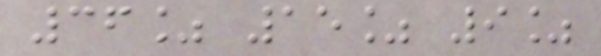36% 15% 9%
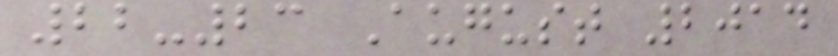22-23 August 2014
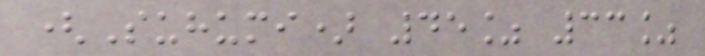(Suhumi) 45% 33%
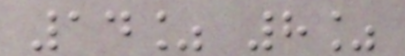14% 8%
